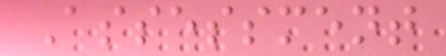Assessment
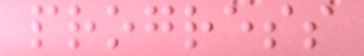progress
